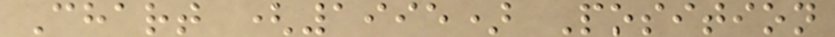Chart (1995) Position
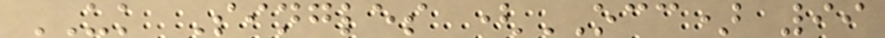UK Singles (OCC) 99
